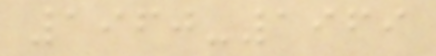1960-1969
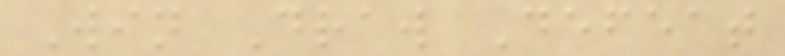Win Draw Defeat
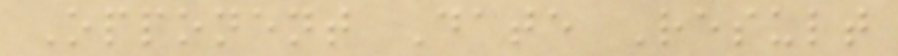Opponent Date Result
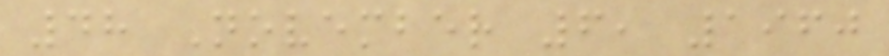48 November 6, 1960
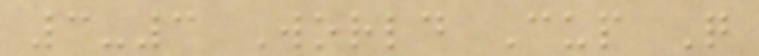3-3 World Cup Q
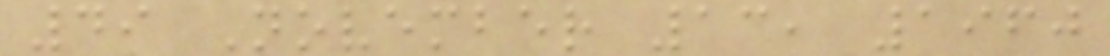49 November 13, 1960
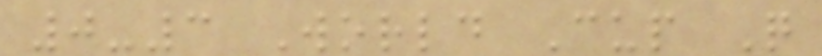0-3 World Cup Q
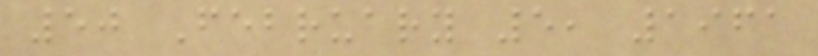50 February 5, 1961
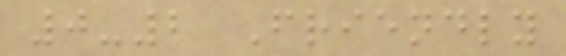0-2 Friendly
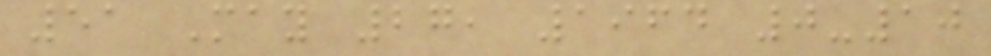51 May 27, 1964 0-10
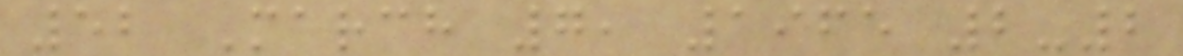52 March 7, 1965 2-2
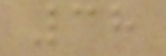38
